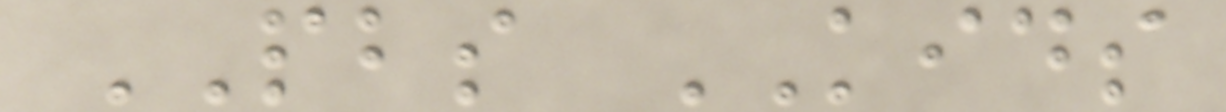PBS KIDS
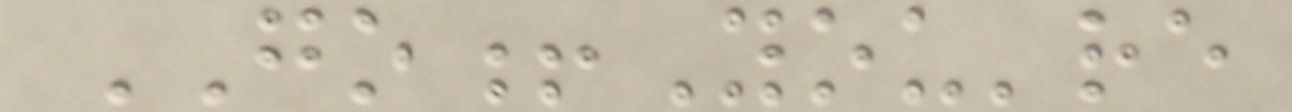GO!You're
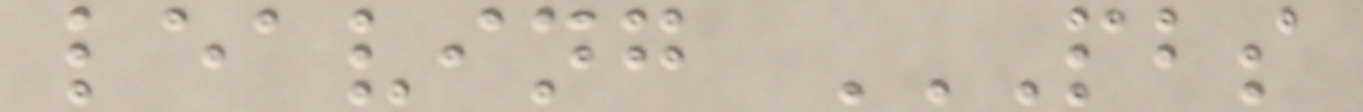leaving PBS
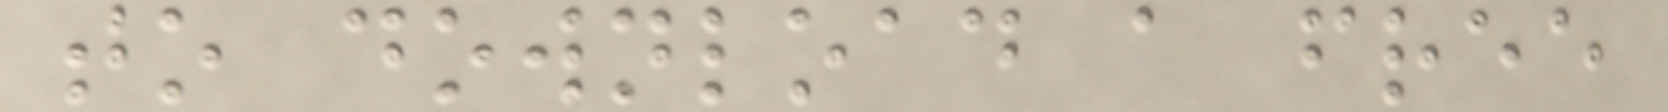to download a free
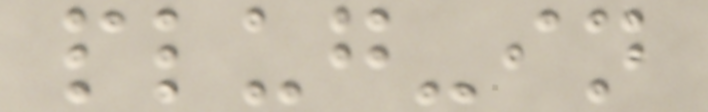plug-in
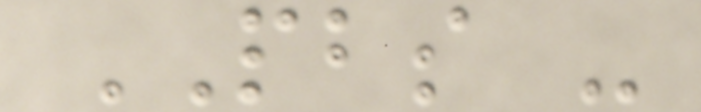PBS -
